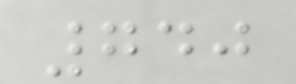740
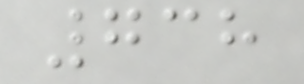738
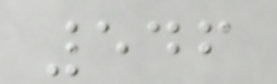546
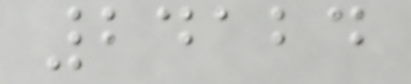24124
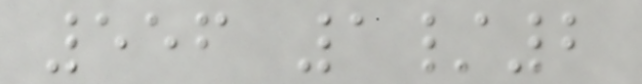556 1/2
